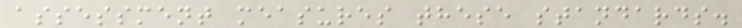assessment measures these standards.
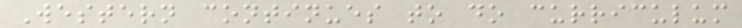Western continues to do curriculum
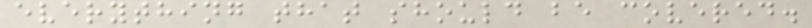everything that should be covered.
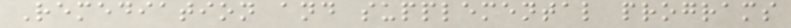Remediation and supplemental programs
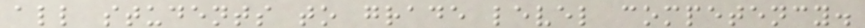all students to grade level competency.
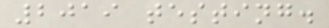2019 testing.
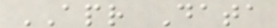APR Data
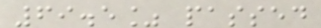69.5% passed
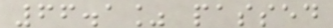66.1% passed
